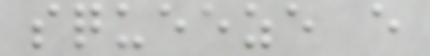squeeze every
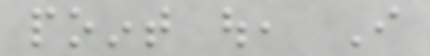point out, I
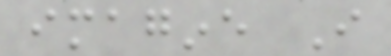imagine I
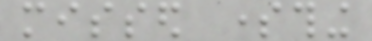missed something
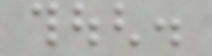though.
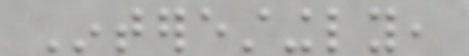Interestingly,
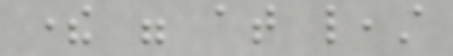there were at least
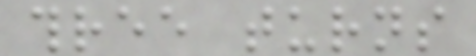three turns
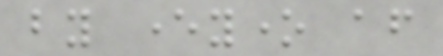by everyone after
